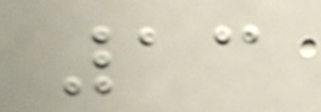13
